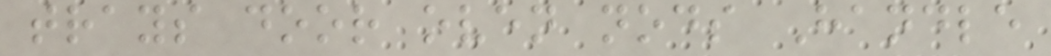trays door oven nods Handle
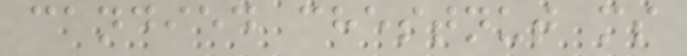candied chestnut ms
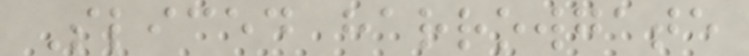Sliced harrowgate
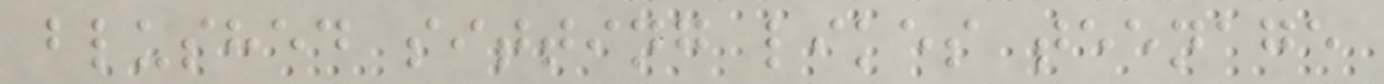blushed sitting likes teenage
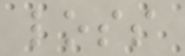loss
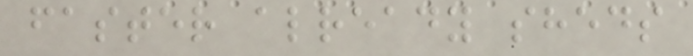faster already sheds
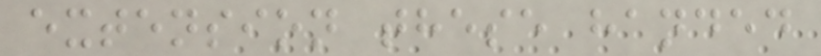extension these handed
